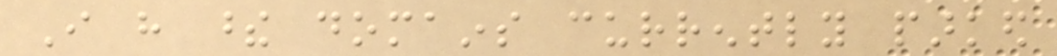I have these domains currently parked
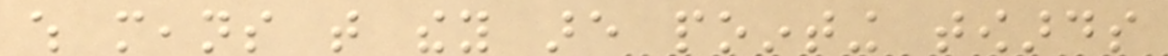which means that they are pointing towards
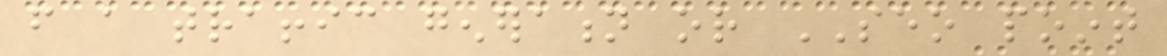from a traffic generation or SEO point
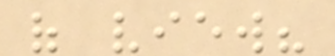of view?
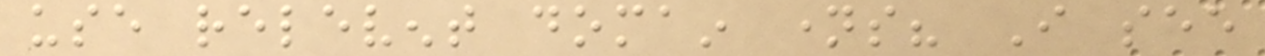use relevent domain names? I see
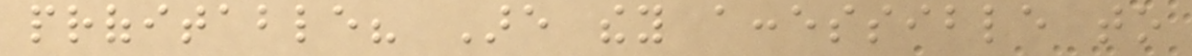profitable? Are they accessible to
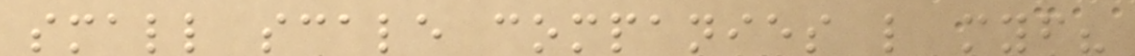small scale companies like myself?
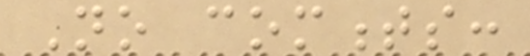No comments:
